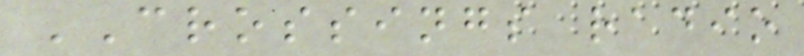CROSSINGS radio
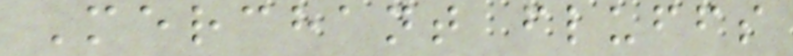Merchant fluffs
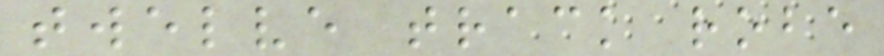twelve track robe
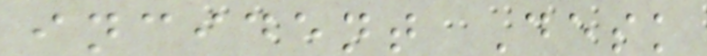incident Desk
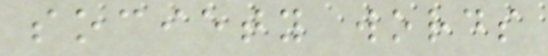society words
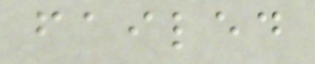failed
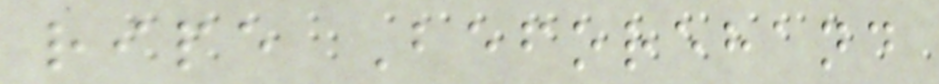ripe Beforehand
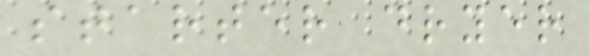starter dryer
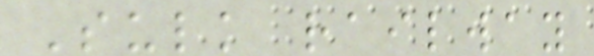Sulk railway
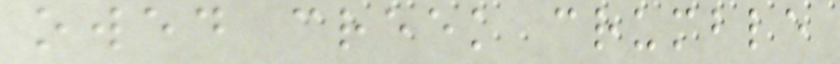owed creek crumble
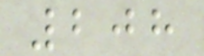208
